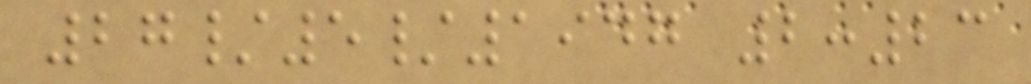27/5/1947 2:23
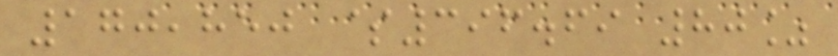170,850 $396.69 80%
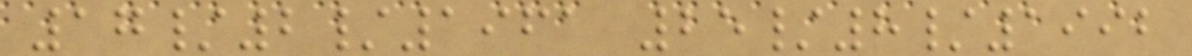17/2/1961 25/8/1992
